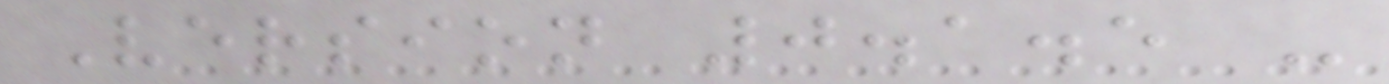Version 0.1.5 -
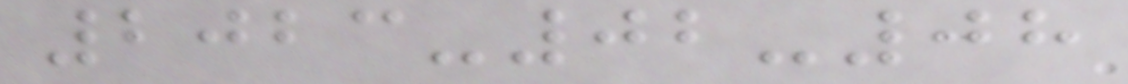2023-02-08
